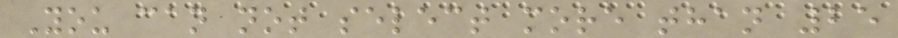You can not select more than 25
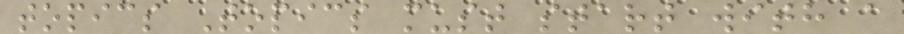topics Topics must start with a
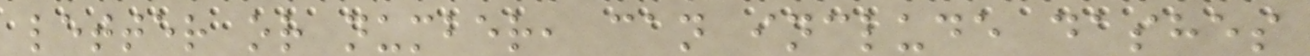letter or number, can include dashes
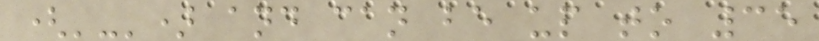('-') and can be up to 35
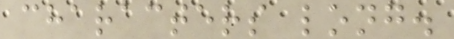characters long.
